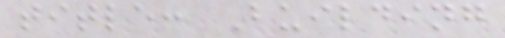title: Building
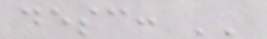desc: ''
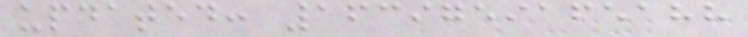updated: 1639759165188
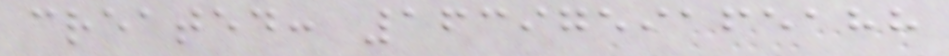created: 1639759165188
